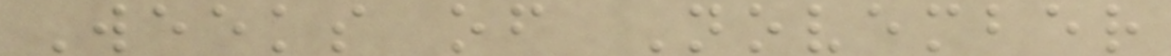Weeks of November
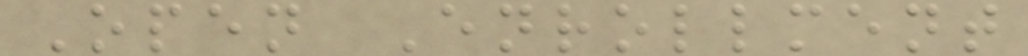Open Enrollment
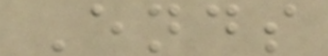Ends
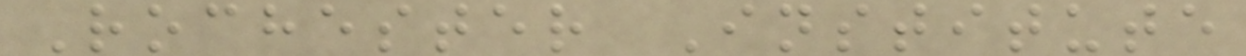Rochester Institute
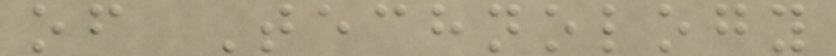of Technology
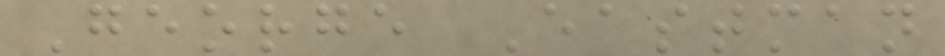George Eastman
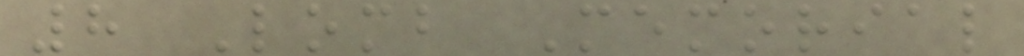8 Lomb Memorial
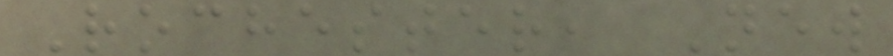Rochester, New
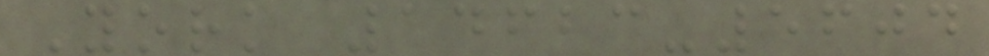York 14623-5604
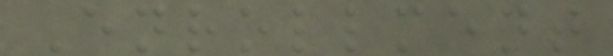Enrollment
